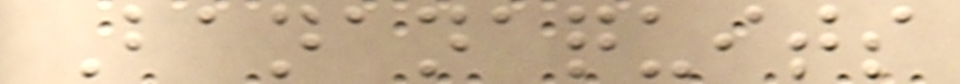Bananaquits
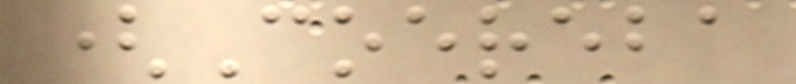(Coereba
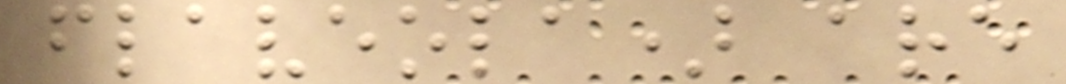flaveola) are
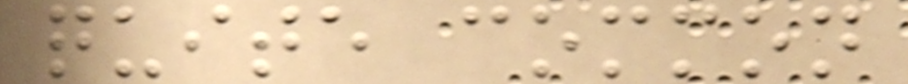quite common
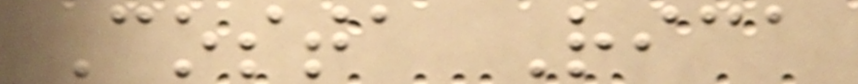Costa Rica
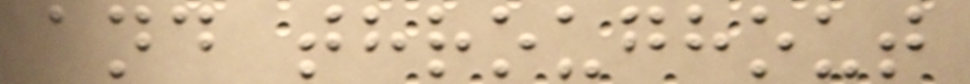and throughout
